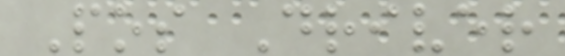Pos Driver
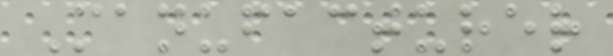Manufacturer
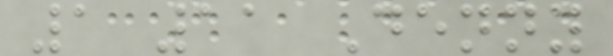1 11 Denny
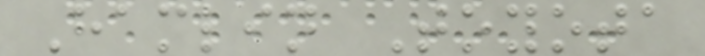Hamlin Toyota
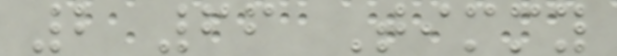2 66 Timmy
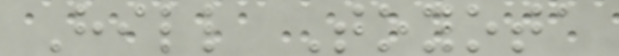Hill Toyota
